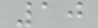10
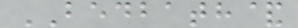BEDBATH&
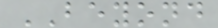BEYOND
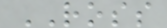ROSS
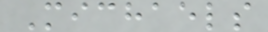Michaels
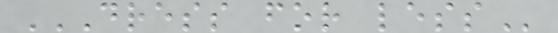DRESS FOR LESS
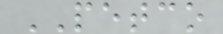PETCO
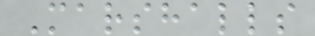Marshalls
